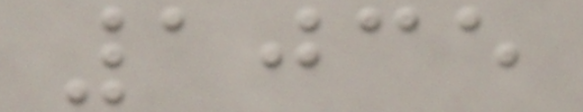1035
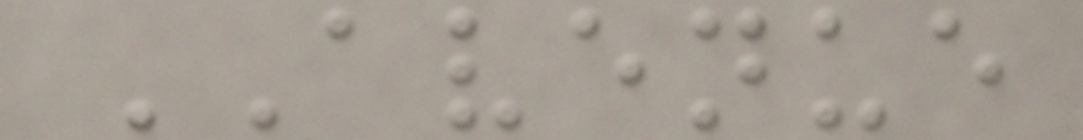AVENUE
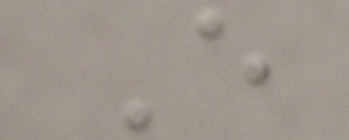E
